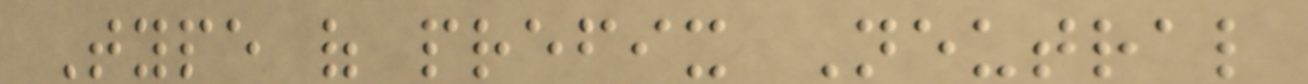Type of prefix Neutral
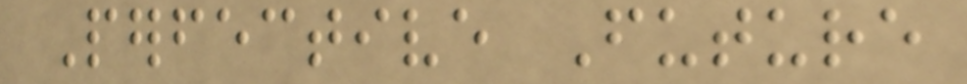Perfective Future
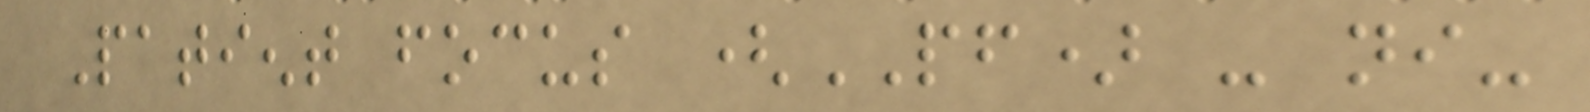Patient focus (PF) - ni-
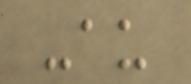-au
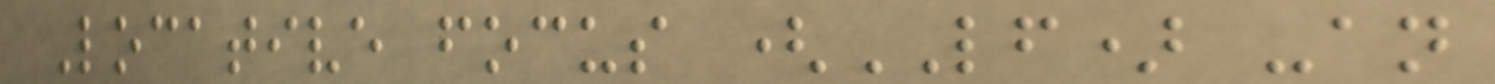Locative focus (LF) -an
